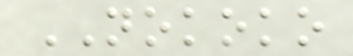NOKOKO
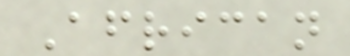African
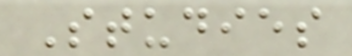Studies
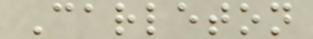Carleton
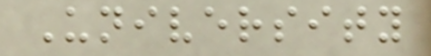University
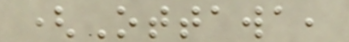(Ottawa,
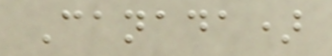Canada)
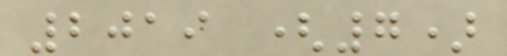2019 (7)
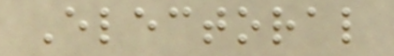Electoral
